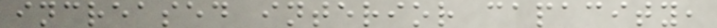increased interior capacity,
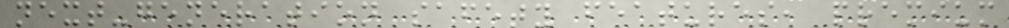next-generation safety features, premium
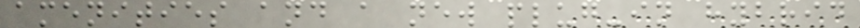amenities and a new plug-in hybrid
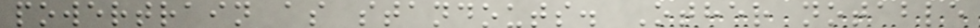powertrain as standouts. Other notable
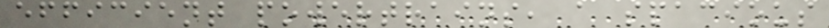efficient powertrains, a spacious
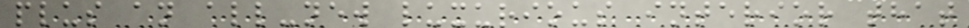plus an all-new luxurious interior that
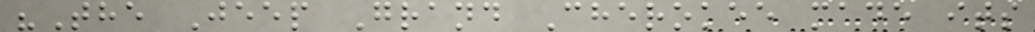"The Jeep Grand Cherokee made its
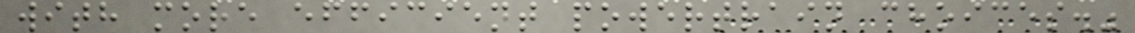with more efficient powertrain choices."
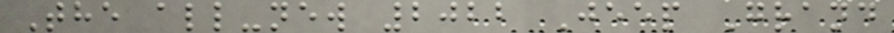The all-new 2022 Jeep Grand
